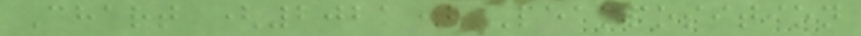Chart (2021) Peakposition
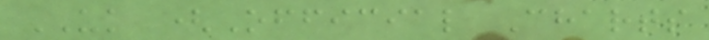UK (Official Charts
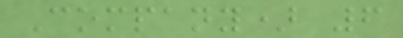Company) 6
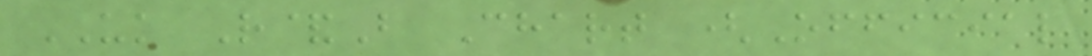UK R&B Chart (Official
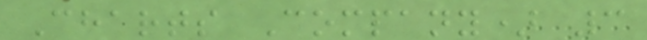Charts Company) 3
